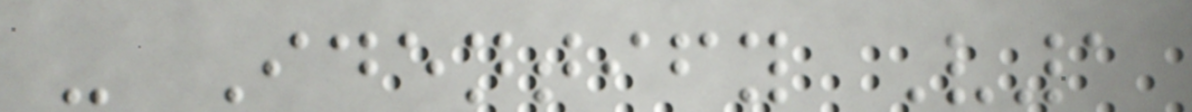- Identify V1
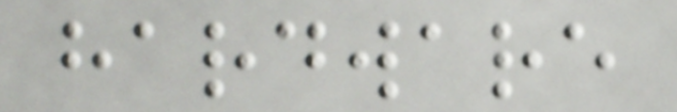hardware
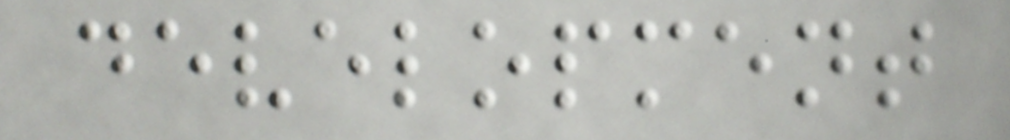development
